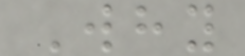Why
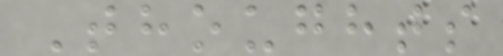Thoughts
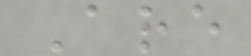Are
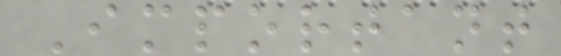Important
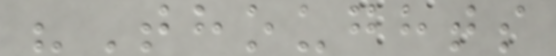"Thoughts
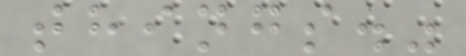things."
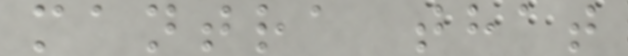mantra that
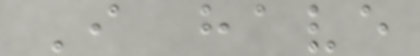I have
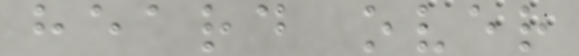heard over
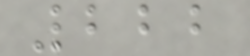222
